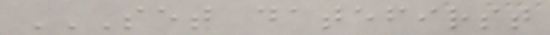SET DATEFIRST
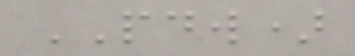PDW)
